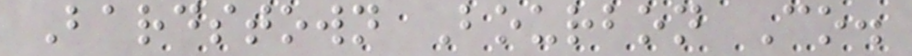Bardstown Bourbon Co.
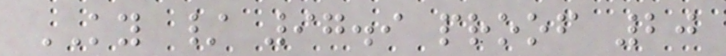KY / 97.9 proof 20
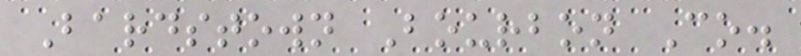Bardstown Bourbon Co.
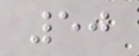50
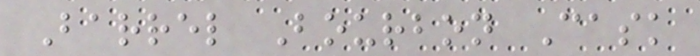Barrel Bourbon Cask
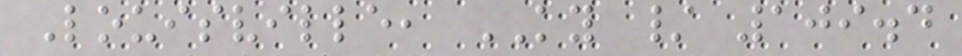Louisville, KY / 109.4
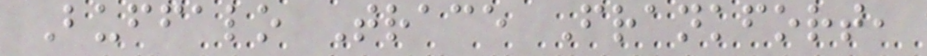Buffalo Trace Frankfort,
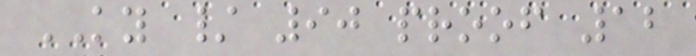KY / 90 proof 12
